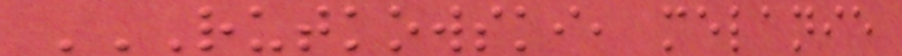RUTKOWSKI, MELANIE
